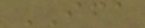IFA
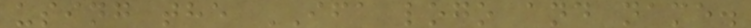using the IFA logo and name.
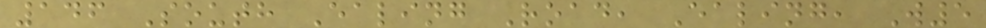146 South Ealing Road, Ealing, W5
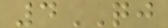4QJ
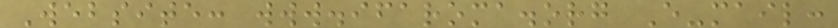Website: www.ifaroma.org E-mail:
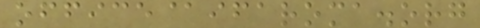office@ifaroma.org
